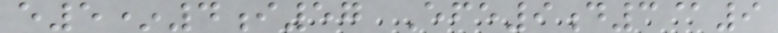e5*4i57 Efe9d3@9
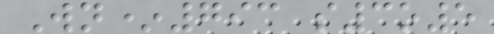Wn*793 s3o5
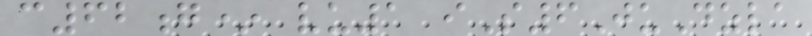c62g* vu1 iS6JuDzla
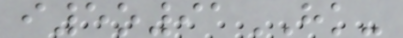i5o91HK-
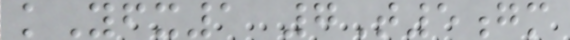kYfx1 7T5gm
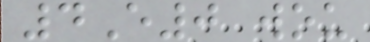4E0 wou
